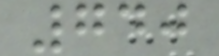740
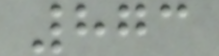873
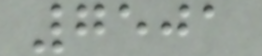7501
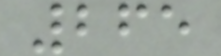265
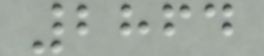2864
